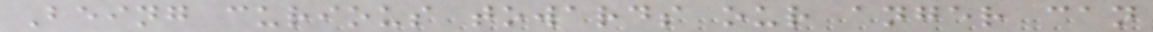Being curious towards our anger can
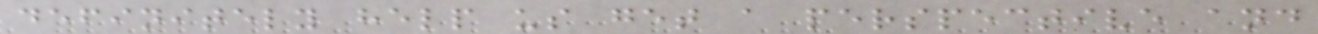definitely help us get a perspective and
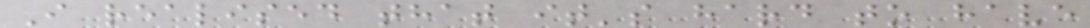I realised that it's hard to have
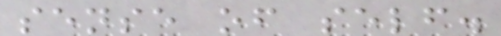sense of self.
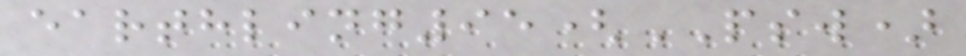earthling95(PSW)
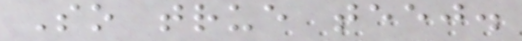So true teej.
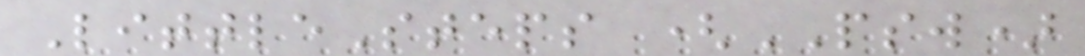LittleSteps (PSW)
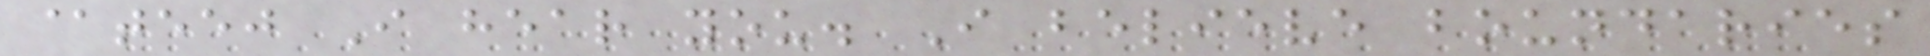@teej I hear you. I believe boundaries
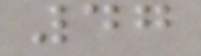47
